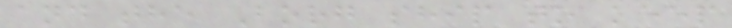and the Borg ship to keep
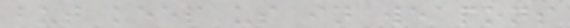but keep us in weapons
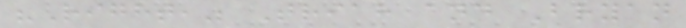"Right," Triah and Bryan
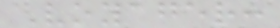Voyager:
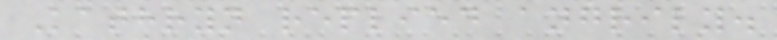Kathryn replied angrily.
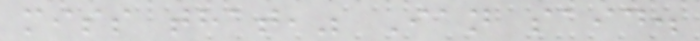miss that," Ian said.
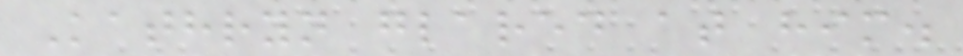Kathryn glared at him.
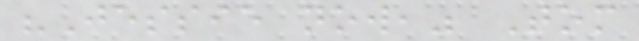"Jessie now," Tom
